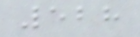528
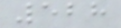528
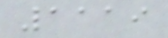1119
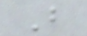B
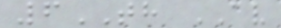6TH AV
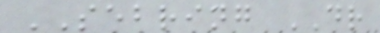SEBRING DR
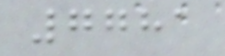7781
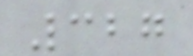327
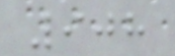908
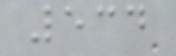534
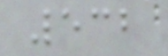532
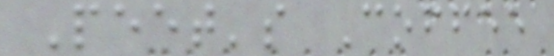Peet's Coffee
